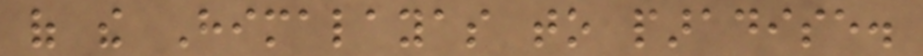of the Himalayas to paradise.
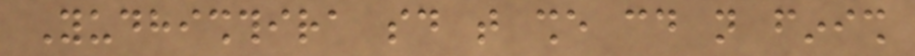Yudhishthira said that she could not finish
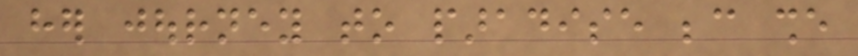her journey to paradise because she
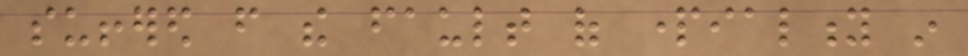suffered from the fault of partiality in
